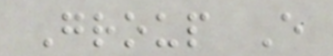Group E
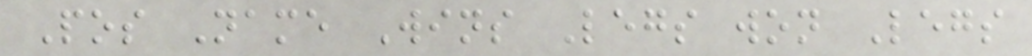Pos Name Wins Legs won Legs
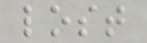lost
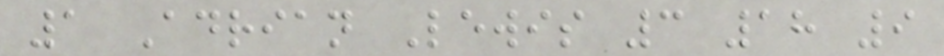1 Adrian Lewis 3 18 9
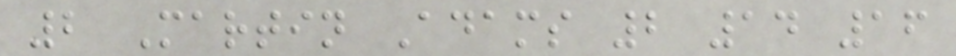2 Martin Adams 2 14 16
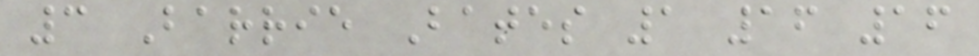3 Barrie Bates 1 16 16
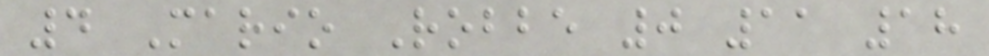4 Mario Robbe 0 11 18
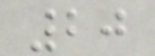20
